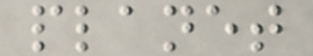planet
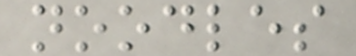noodles
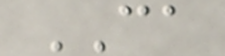CA
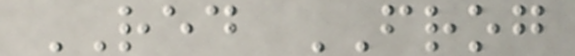RED FROG
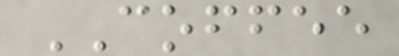COFFEE
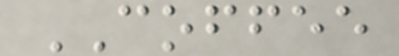COFFEE
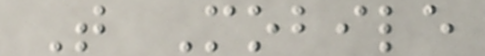T Mobile
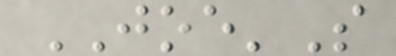JOE'S
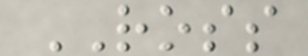ROSS
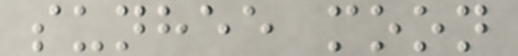sunhee moon
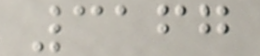3167
